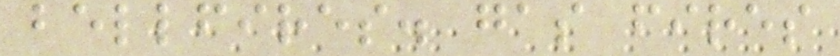bellfires. gas fires
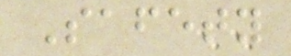Safety
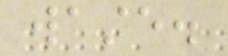waste.
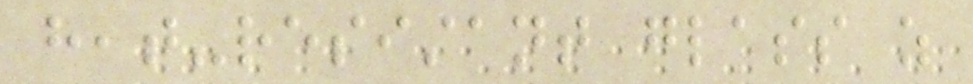heat-resistant glass as
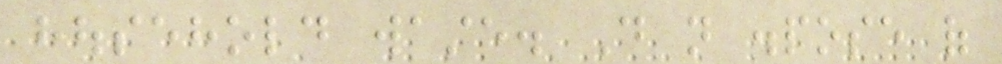household waste. Do not dispose of
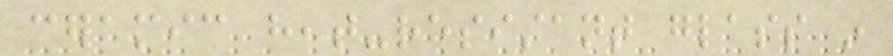ceramic heat-resistant glass in
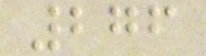276
